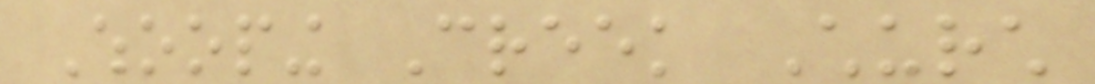Whooping Creek Church
